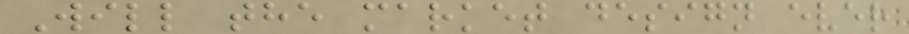Will the market design ever
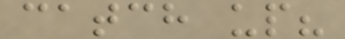catch up?
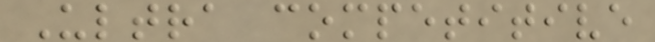Ultra competitive
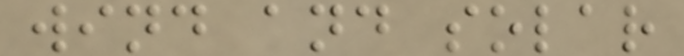wind and solar
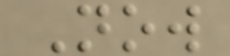Now
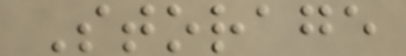Storage
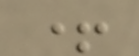+
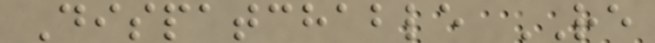Dispatchable RE
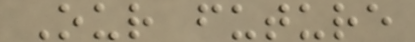Our future
